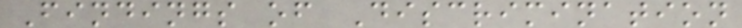Findings of Discrimination
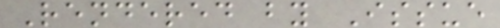Rendered by Issue
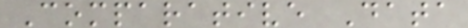Comparative Data
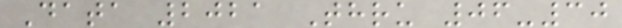Data 2021 Thru 06-30
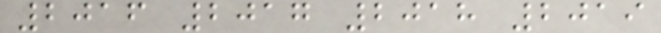2016 2017 2018 2019
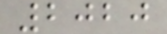2020
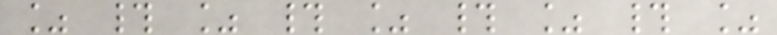% # % # % # % # %
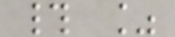# %
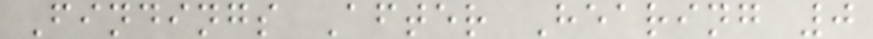Findings After Hearing 0
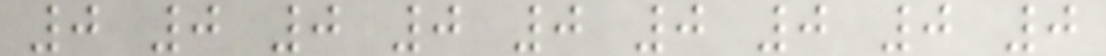0 0 0 0 0 0 0 0 0
